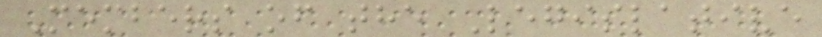Members of the Legislative
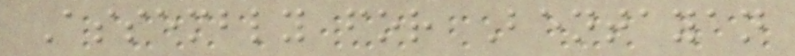Assembly for Bentayan
